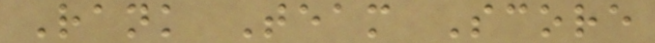Rank Team Score
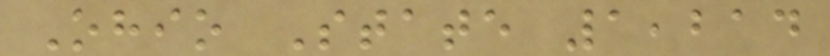Ohio State 1,214
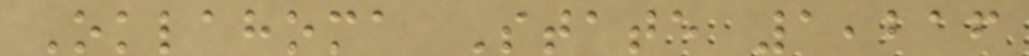Oklahoma State 1,216
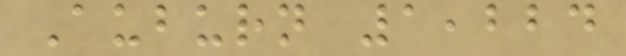Auburn 1,224
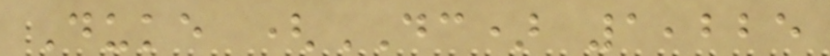Duke (DC) 1,225
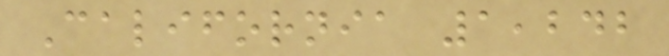California 1,242
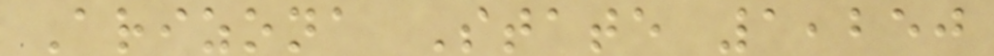Arizona State 1,250
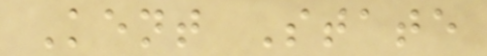Kent State
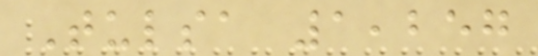Tulsa 1,257
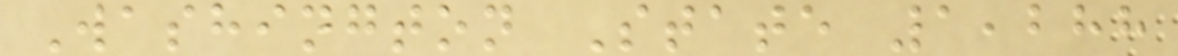Washington State 1,288
